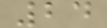24
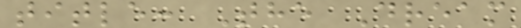title: The Dream
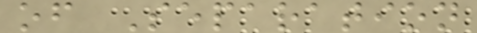of Separation
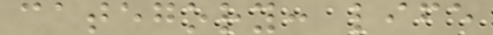category: life
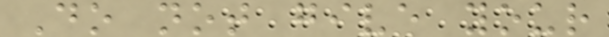Do not give your
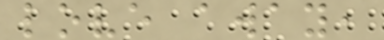love away,
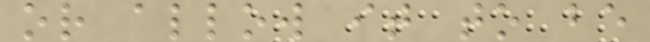or allow it to be
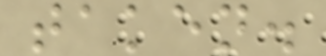taken.
